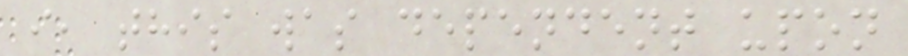i, this was dependent upon
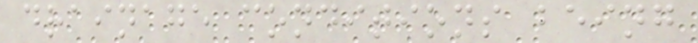drainage conditions being
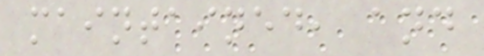maintained, and
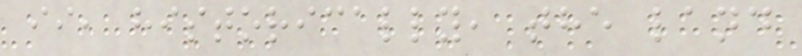ii, historically, the land
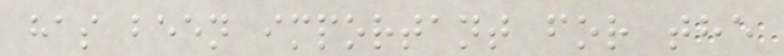has been important for the
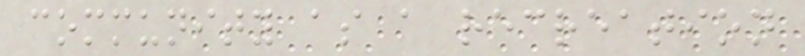community as a recreation
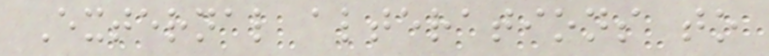External alterations to
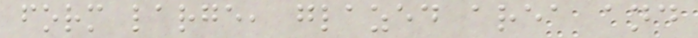form large, glazed area and
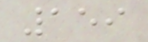159
